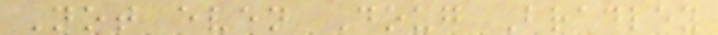Not even Doug Bradley
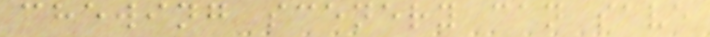chewing scenery can save
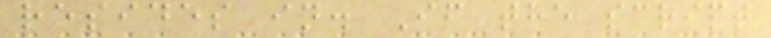resides in. If the script
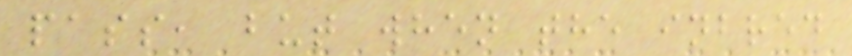pass, but when the inbred
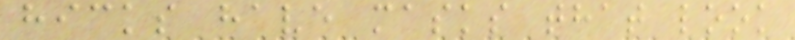hicks have masks that look
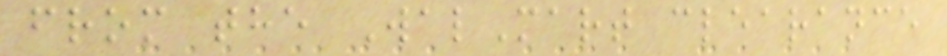from the WalMart clearance
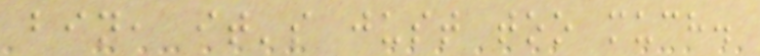bin, it's just too much.
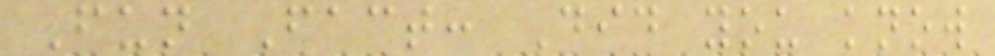Fun Fact: Did you know
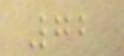72
